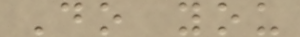Do you
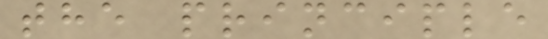the principle
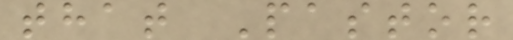that Pastor
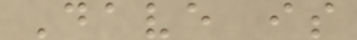Dave is
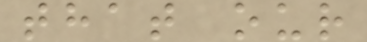that our
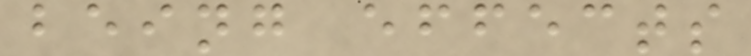being effects
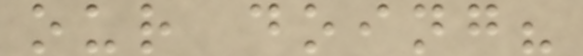our doing?
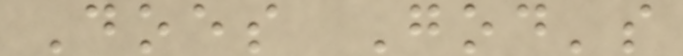Does God's
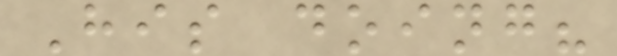His doing?
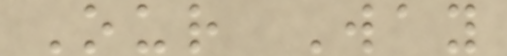Our Way
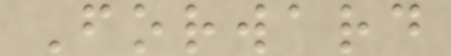Forward
